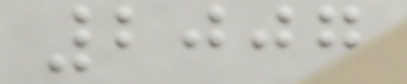2007
